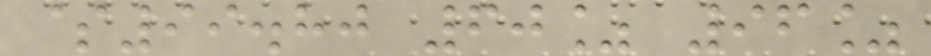$99.80 60% 96%
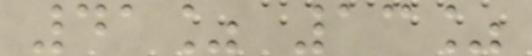41% 13%
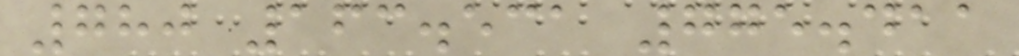780 163.531 775.411
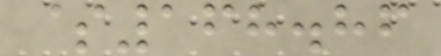$168.86
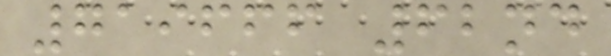719666 62nd
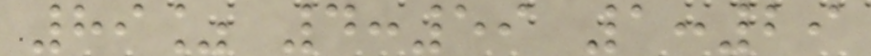89% 4:59 1:29
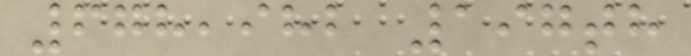678,982 197th
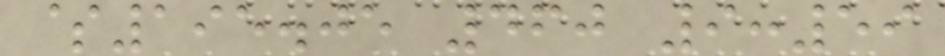$195.05 460 9:59
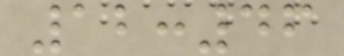12:46
